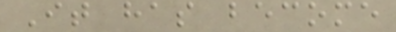It has become
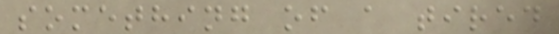something of a tired
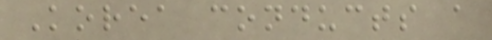Korea conducts a
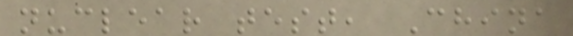nuclear test, China
